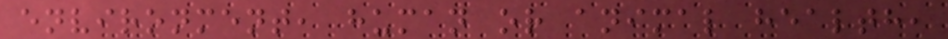environment, human or animal health,
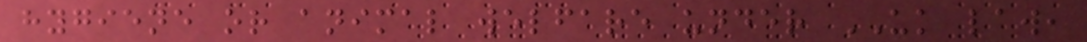hygiene or animal welfare under UK law,
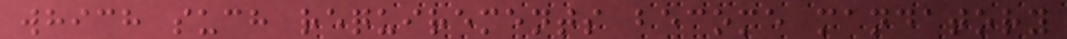which such requirements become mandatory
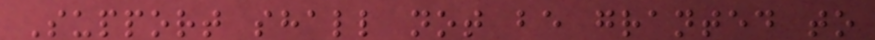Support shall not be granted to
